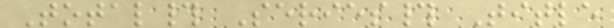Total# Series# Title
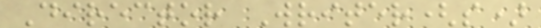Director Writer(s)
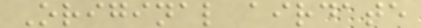Original airdate
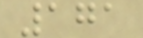171
